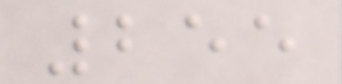255
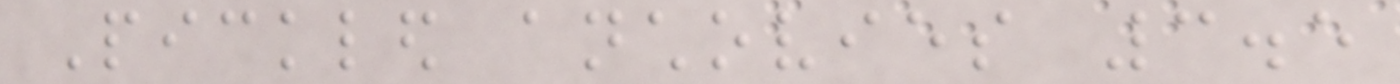Pickled anchovies 3.5
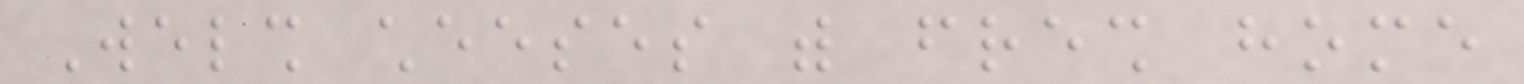Welsh cheeses with fresh home
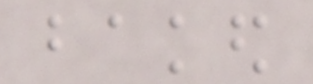baked
